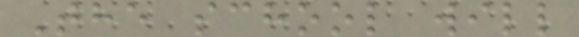The school will
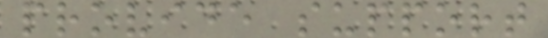provide support
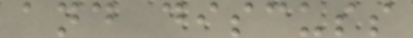and discuss
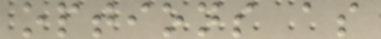options as
